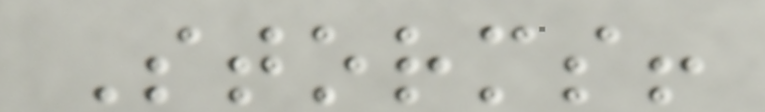Storms!
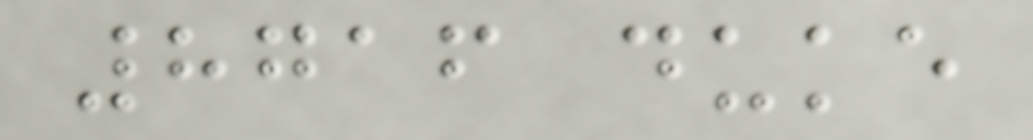8716 duke
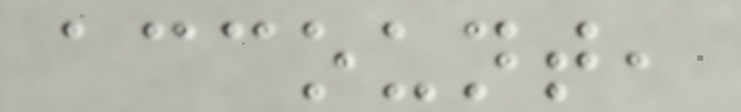account,
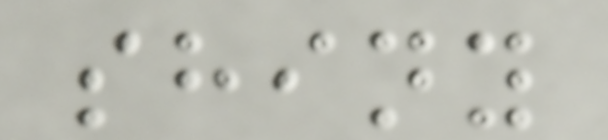shiny
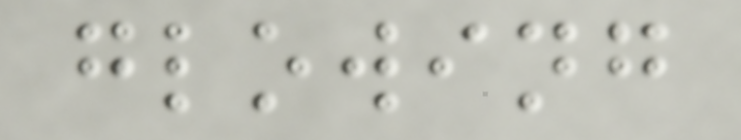glowing
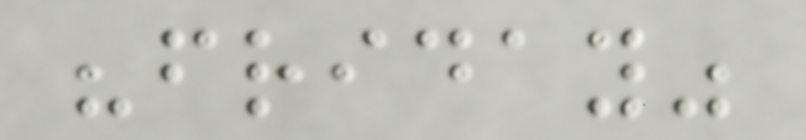"friday"
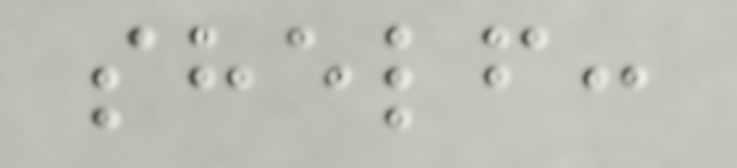shelf:
